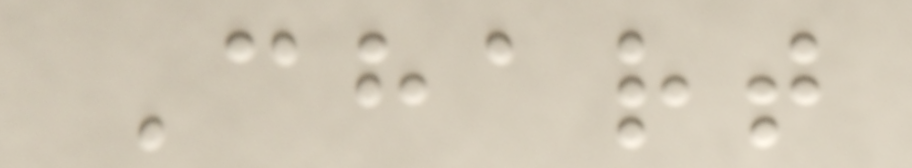Chart
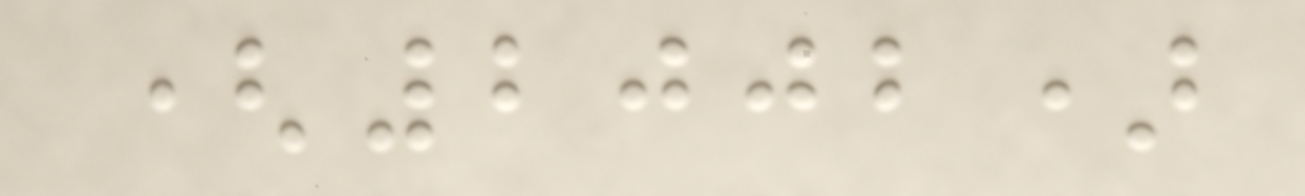(2002)
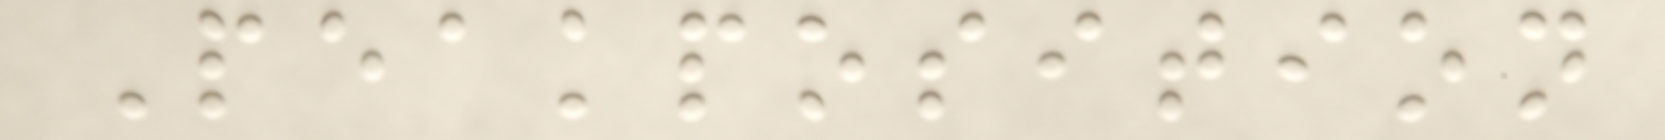Peakposition
